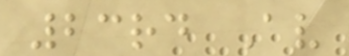23rd Av
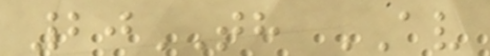20TH AV
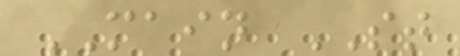MAIN ST
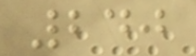240
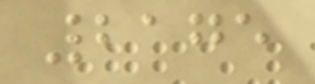2175
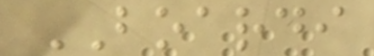BOARDI
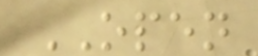OPEN
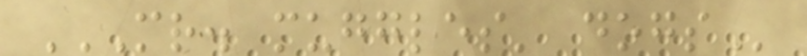MR. MUGGLES' DOGS
